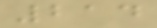214
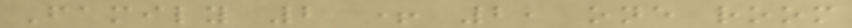Family 2 + 2, one room
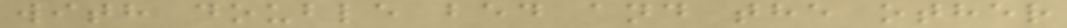with double bed and the other
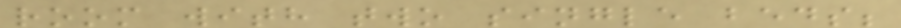room with two single beds;
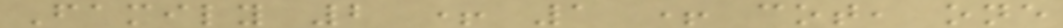Family 2 + 1 + cot, one
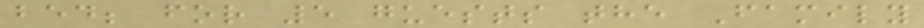bed; for 5 guests the Family
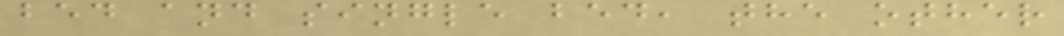bed and single bed, the other
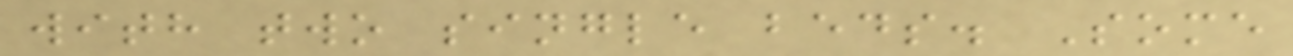with two single beds. Some
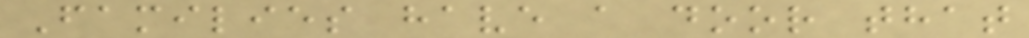Families have a door that
